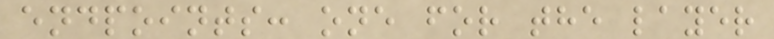endpoints: one for the layer
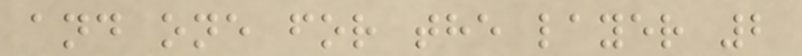and one for the layer 2
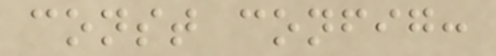const config:
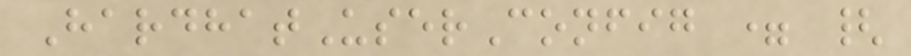HardhatUserConfig = {
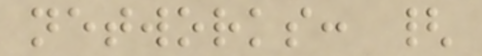networks: {
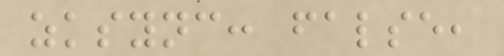zksync: false,
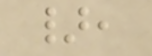},
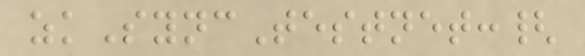zkSyncTestnet:{
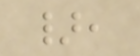},
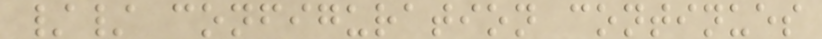// configuration continues
